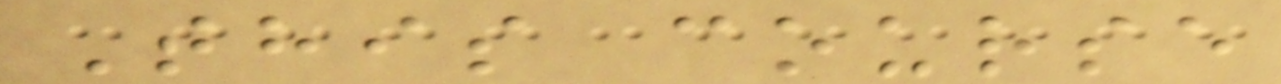This course
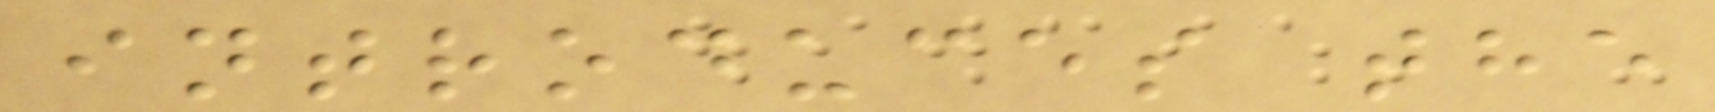introduces the
